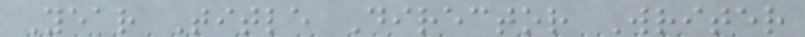Year Title Director Writer
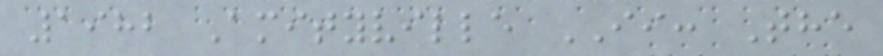1982 Amityville II: The
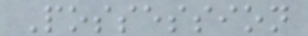Possession
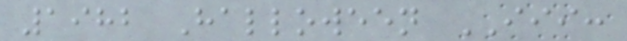1982 Halloween III:
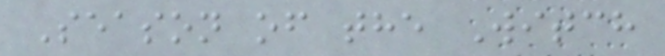Season of the Witch
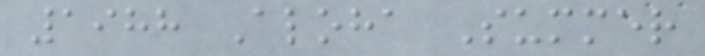1988 Aloha Summer
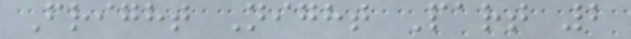Fright Night Part 2
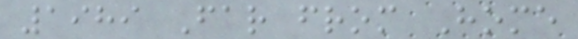1989 Far from Home
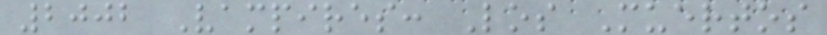2002 Vampires: Los Muertos
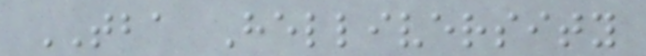TBA Helliversity
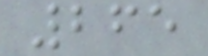265
